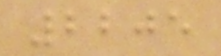2205
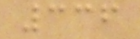336
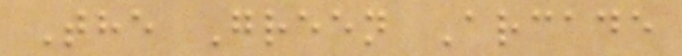The Green Arcade
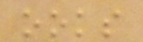ooks
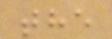the
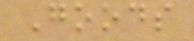Goods
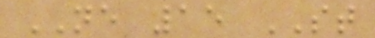NE 15 ST
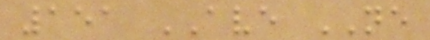151 AVE NE
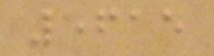5615
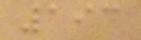193
